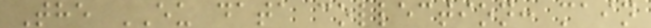The EU data collection: main
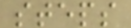steps
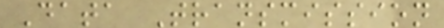Data Transmission
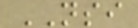NSI
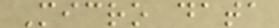Micro data
